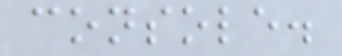console.
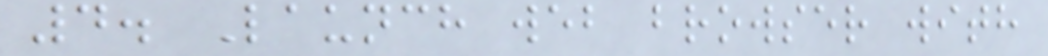4. Launch web browser with
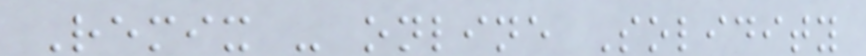Remix - online Solidity
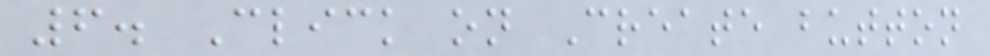6. Click on Create button
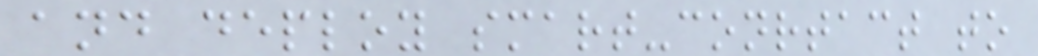and deploy smart-conrtact to
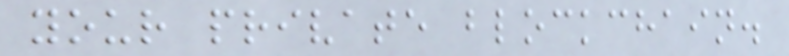your private blockchain.
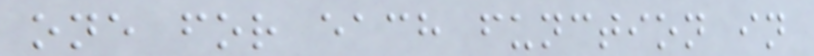one for each function in
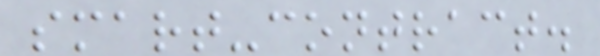smart-contract.
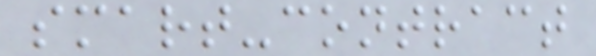smart-contract
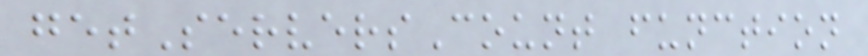getServersCount function
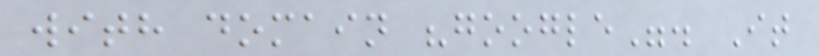with domain "google". It
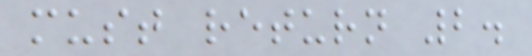must return 2.
